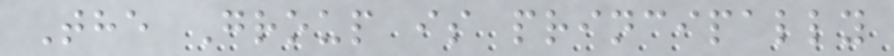The Group is principally
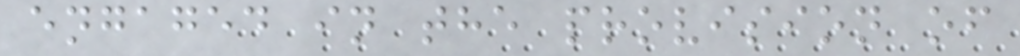engaged in the provision of
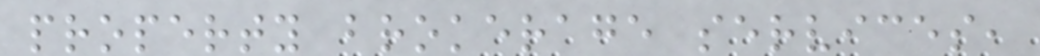property brokerage services,
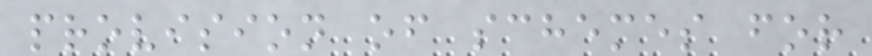provision of schemes for
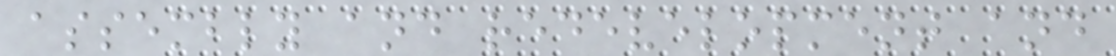assembly and redevelopment and
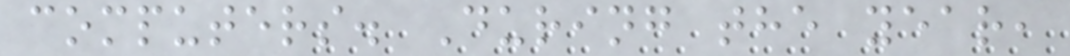computers. During the year,
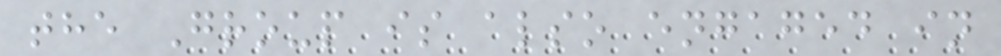the Group is also engaged in
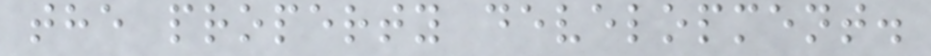the property development.
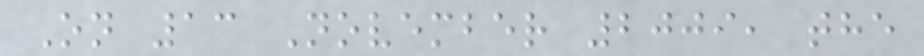On 13 November 2009, the
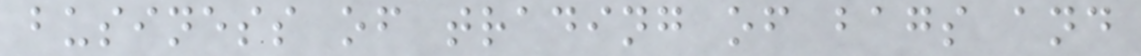business of trading of bags and
